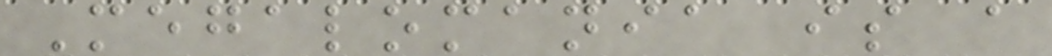Megalomania is a
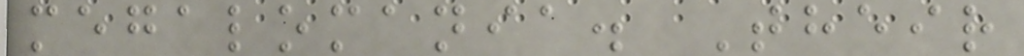megalomania. Their
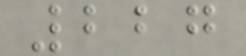227
